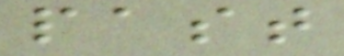past
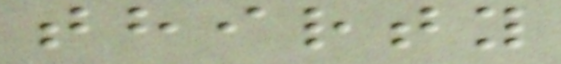thirty
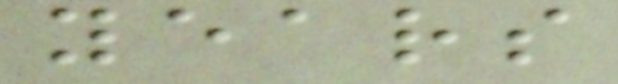years
